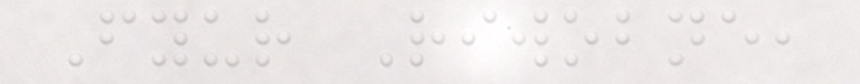Fyur Riwobne,
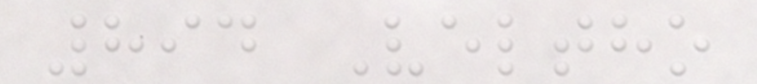894 Veltho
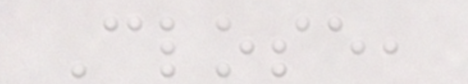Close,
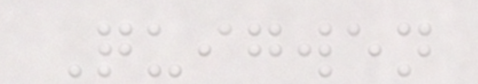Quigwen
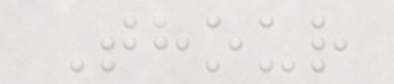Thour
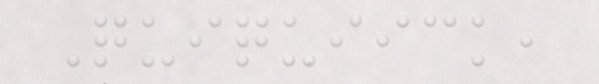Quiquiick,
